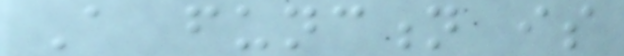A function is
